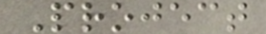Project
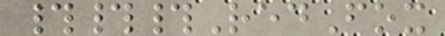###RedFox
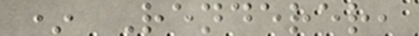* Renderer,
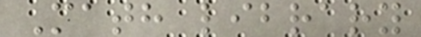Math library
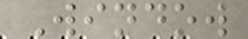Window
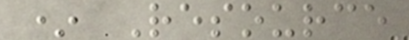* Resource
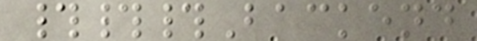###Backend
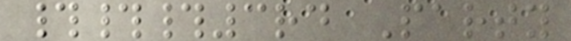###3rd Party
